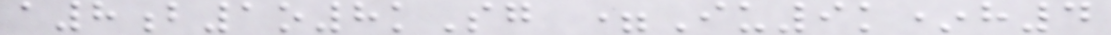a8b1o8kSg =Iu9k*h4
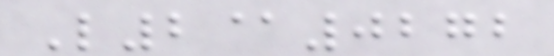L2@0272
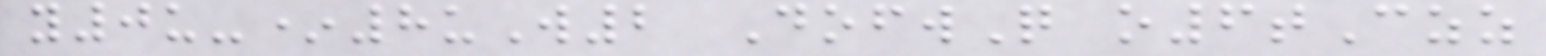y0u-*8uW2 DofwQ o6tCzz
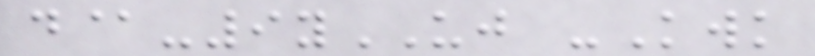d@-9yUJ -Kwk
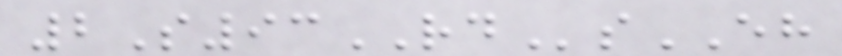2S93RDsEH
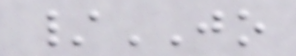/JO
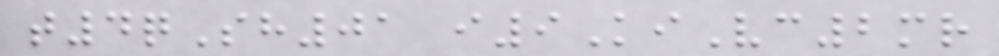t4qSh01 i9KiVc2mr
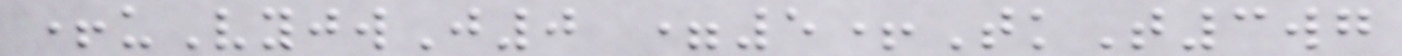+uVyjwJ0 =5+TkT3wg
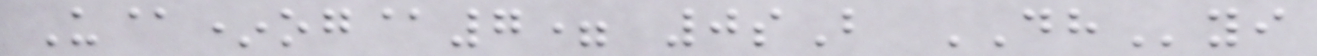U@*og@7= 0sB DHyi
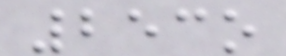253o
